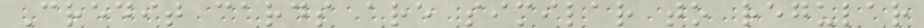Credit cards are similar to regular
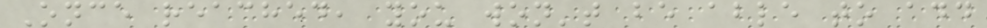Once reached, you won't be able to add
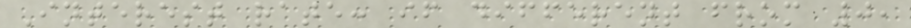Interest rate: if different from 0,
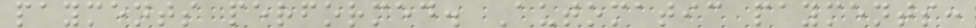payments performed. Automatic payments:
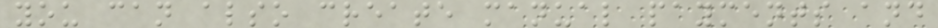you can also create manual payments and
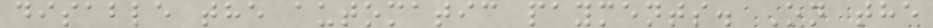disable the automatic payments. On the
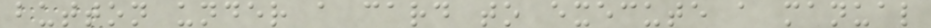button under a card to execute a manual
